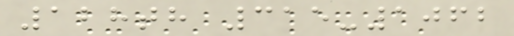128th 315-1062
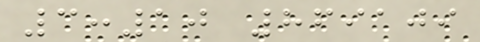3:10 869109
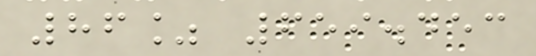86% 659.453
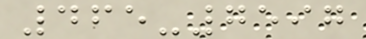465-7597
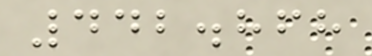442.868
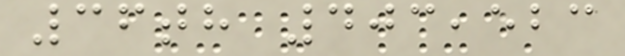36th 403,523
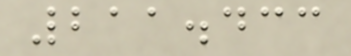211.433
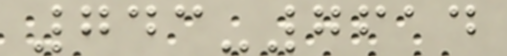743-7614
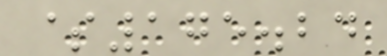$175.24
